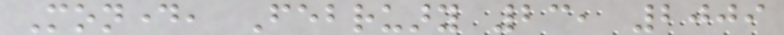Monday, February 23, 2009
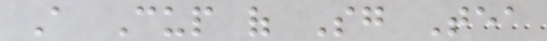A Cup of Sg Tea
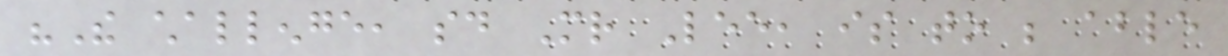"The challenge, said Mr Lee, is to be able
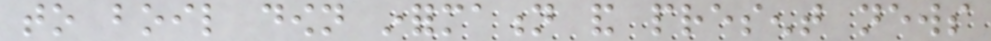to boil down information and present news
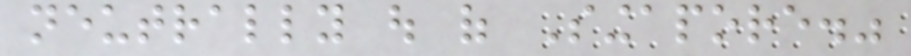neutrally out of Singapore."
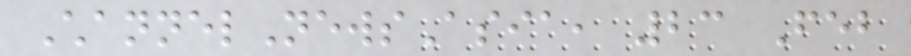ChannelNewsAsia, 23 Feb
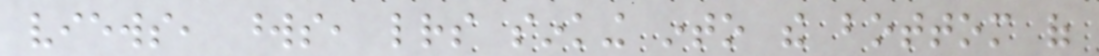views, words, letters sinking into the bottom of
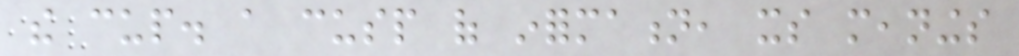the cup. a cusp of information, its meanings
